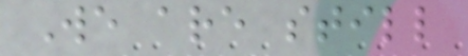We are still
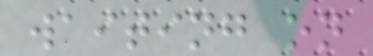waiting on
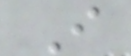I
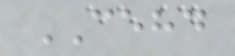CEHD
